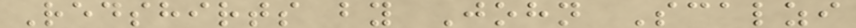Redshirts by John Scalzi
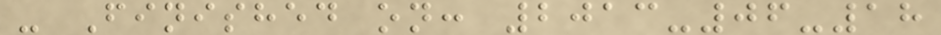- Finished on: 2013-06-18
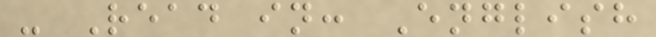- Read in: English
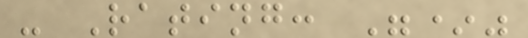- Rating: "*"
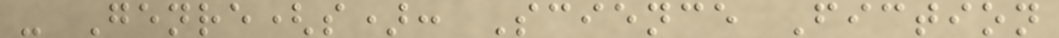- Genre(s): Science Fiction
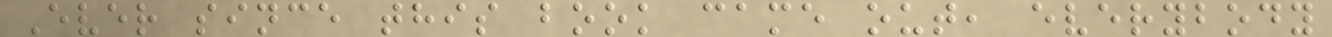Ever since this book came out, everybody
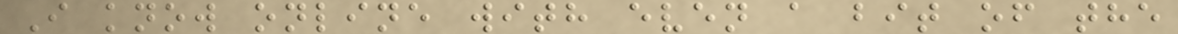I know online with even a bit of the
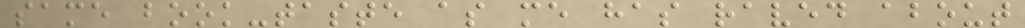same book-taste as me has raved about
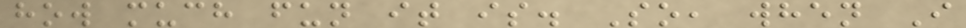how much fun it is. So, when I
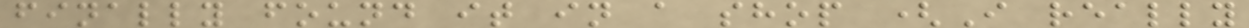finally found it in a shop (I really
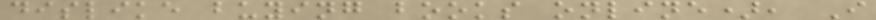dislike buying books online), I
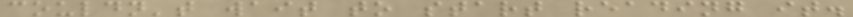couldn't wait to start reading it.
